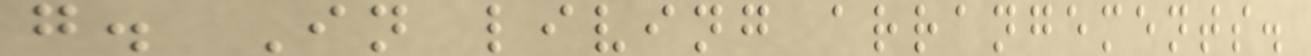g. In living arrangements.
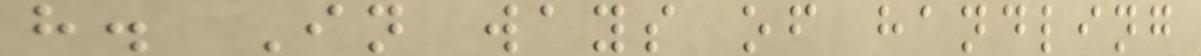h. In ways of handling
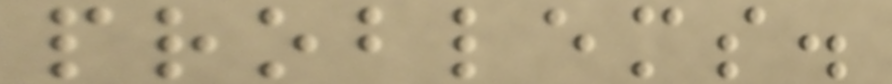problems.
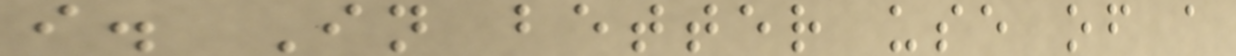i. In better use of a
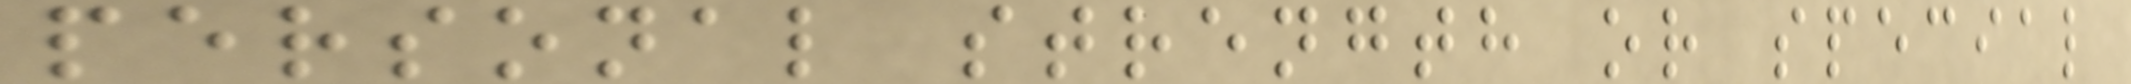personal strength or special
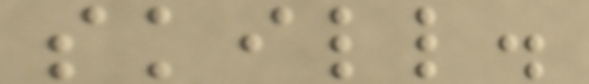skill.
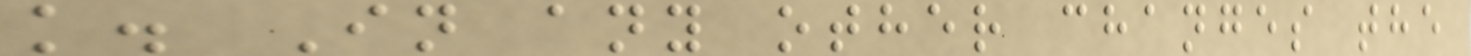k. In any other changes the
